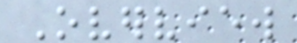Overview
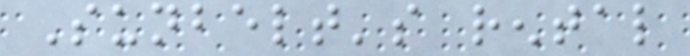Sunbelt's rental
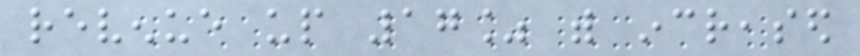revenue up 17% with increased
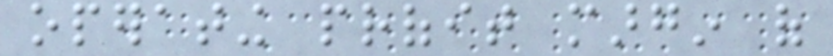operating profit margin of
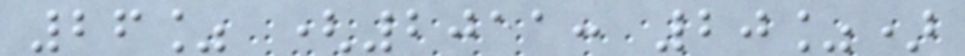26% (2011: 20%)
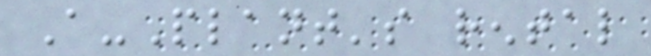A-Plant's rental
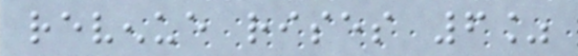revenue rises 6%
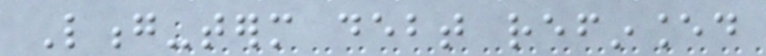Long-term debt refinanced
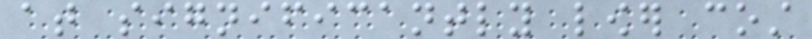at significantly lower cost
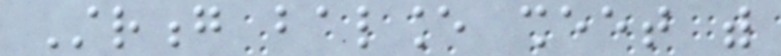Strong balance sheet with
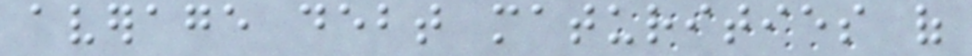average debt maturities of
